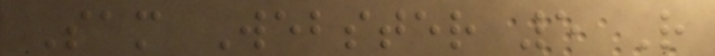Sam Webster 5 R
